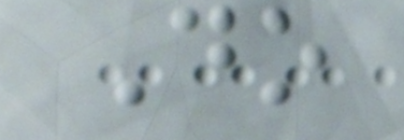Do
